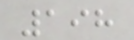198
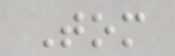Tom
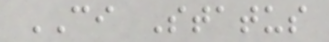CI Status
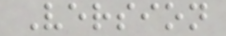Version
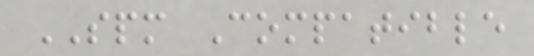SPM Compatible
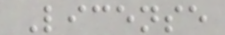License
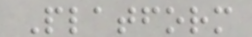Platform
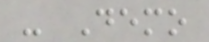- Demo
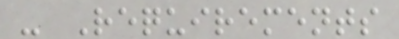- Requirements
